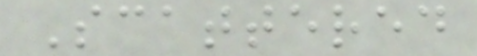Scattered
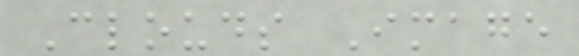Clouds Image
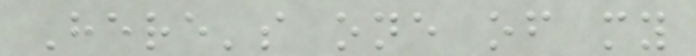Here's one of my
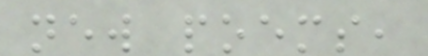new poems,
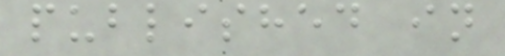published in
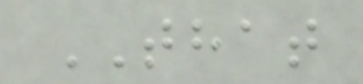THAT
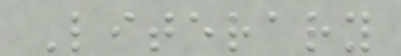Literary
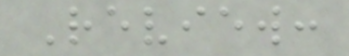Review:
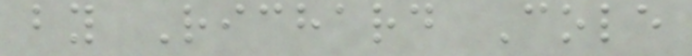by Richard Cole
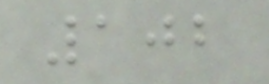102
